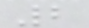2
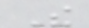The
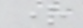right
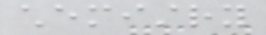chemistry
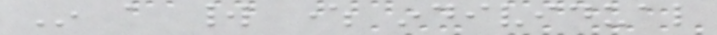In a world where individual
